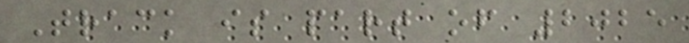Track is part of 2025
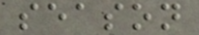season
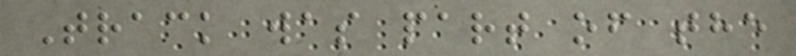Track was part of the
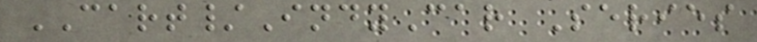CART/IndyCar Series
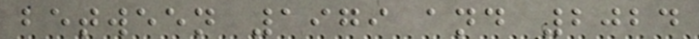between 1979 and 2024
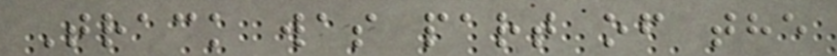Track was part of the
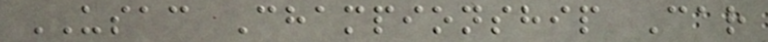USAC Championship Car
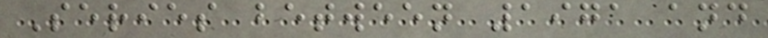Series between 1971 and
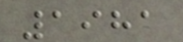1981
